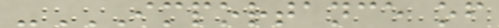-IMPORTANCE OF
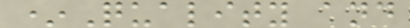*Quality and
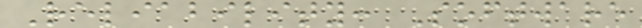Reliability: Software
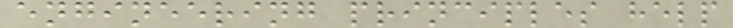engineering principles help
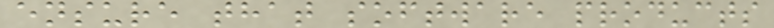ensure that software products
